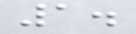1.
